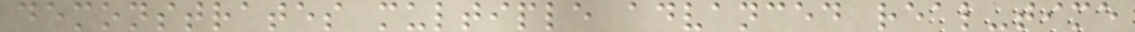demonstrates multiple advanced real-time
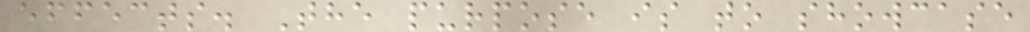effects. The purpose is to showcase
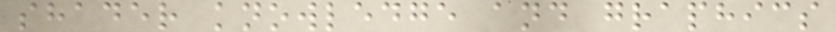shader knowledge and graphics
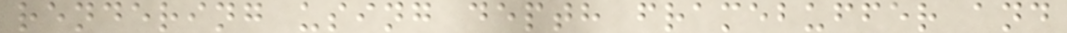rendering using depth framebuffer and
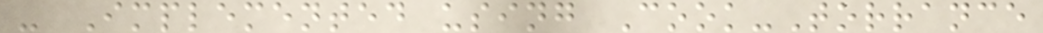- Implemented using Cook-Torrance
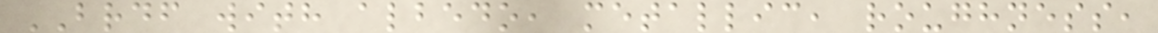BRDF with albedo, metallic, roughness,
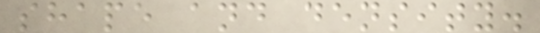shape and density.
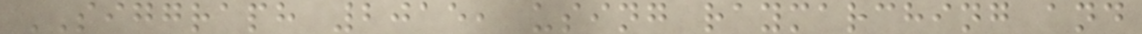SIGGRAPH 2015, using raymarching and
